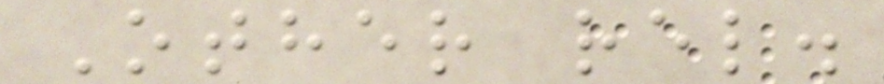Other rel.
